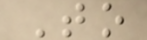To
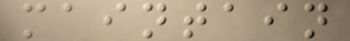maintain
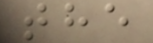the
